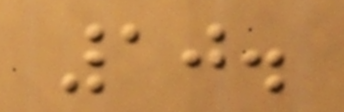10.
